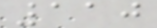110
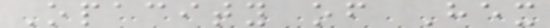Opacity of Hex
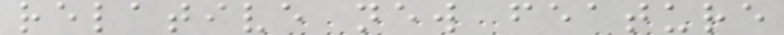relative new feature
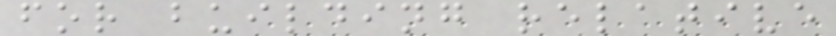for building relative
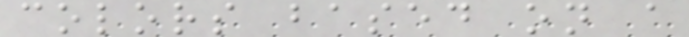colors based on a
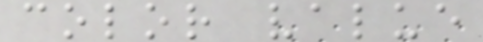color value
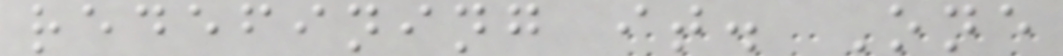redefining it. One
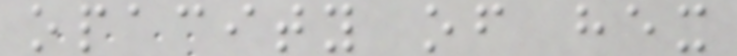opacity of hex
